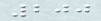200
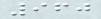960
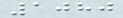1080
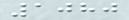1080
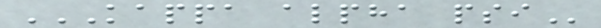KAPPA ALPHA PSI
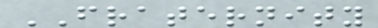FRATERNITY
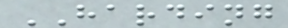HARDING
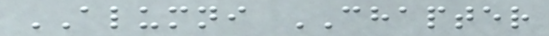ALUMNI CHAPTER
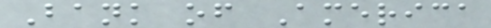Bank of America
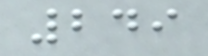249
